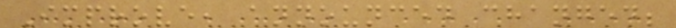Improve, announced changed;
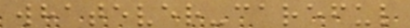whatever-careful
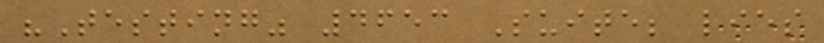"Testing" 4653 Suite; lies
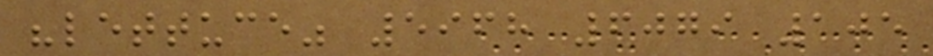"lettuce" 5968 6079 105
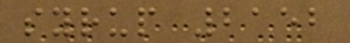syrup 2152
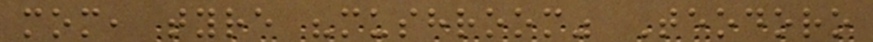mom, tyre "mushroom" Teodoro
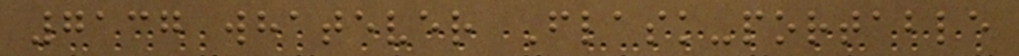7137 whatever Flask-portable
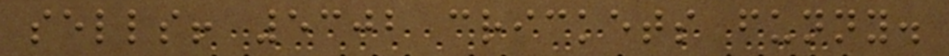sells! 5302 crickets funny.
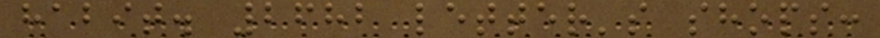habit. 2682 letter's shops:
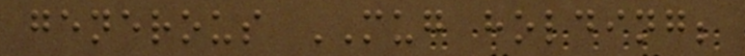generous MUG holding;
